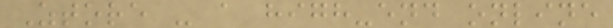Ztore - a high-end online
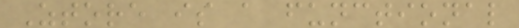Ztore is a functional
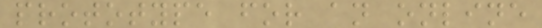prototype for an online
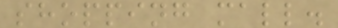shopping mall.
